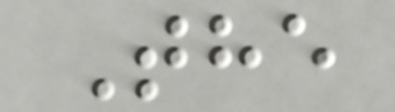The
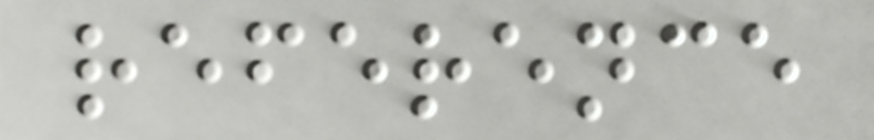reference
